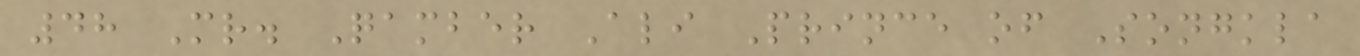48 Mr. Qamber Ali Prince of Songkla
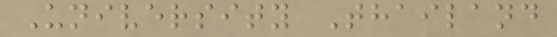University Thailand
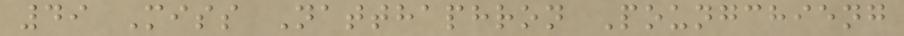49 Miss Natthaphron Poungchieng
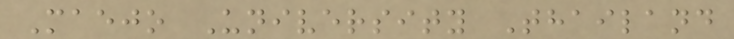Maejo University Thailand
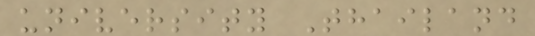university Thailand
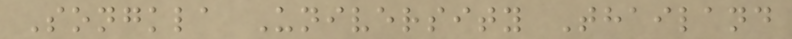Songkla University Thailand
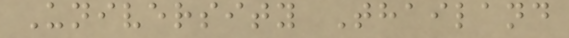University Thailand
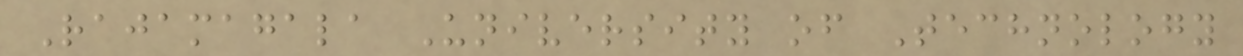Rajamagala University of Technology
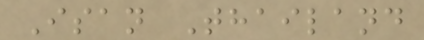Isan Thailand
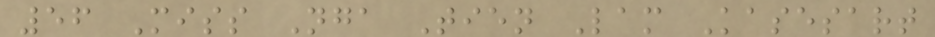56 Miss Nga Tien Lam Kasesart
